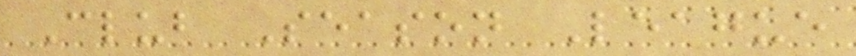Club Season League
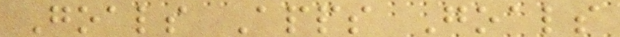Goals Apps Goals
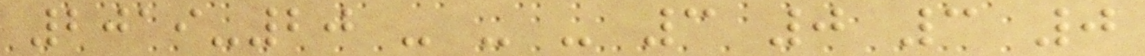2019-20 - - - 3 0 3 0
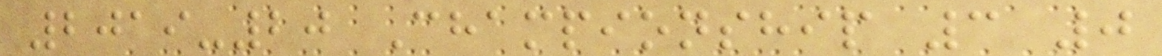2019-20 Championship 3 0
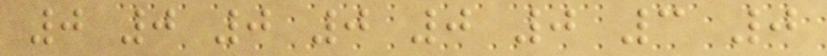0 0 0 0 0 0 3 0
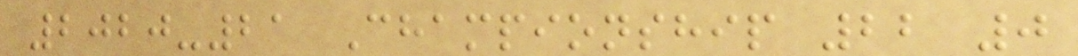2020-21 Championship 22 0
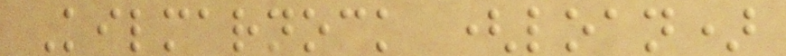Kilmarnock (loan)
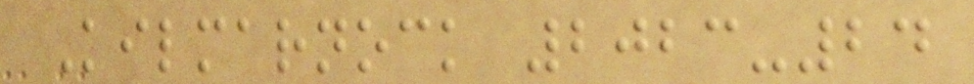Kilmarnock 2023-24
